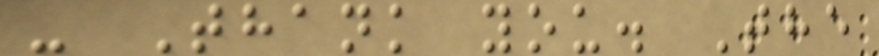- Thank you. The
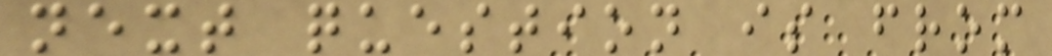next question is from
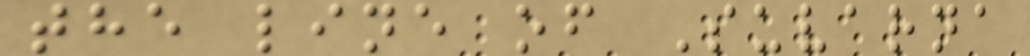the line of Suvarna
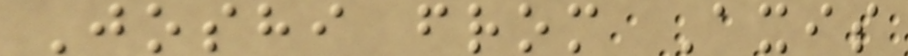Joshi from Axis
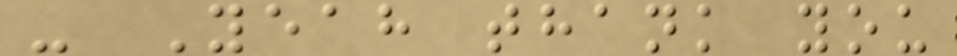- Yeah thank you
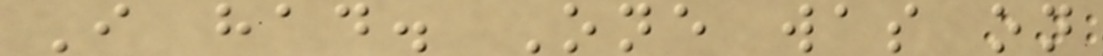I had. One was on
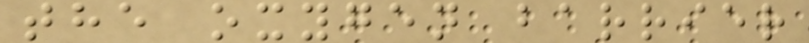the oxygen barrier
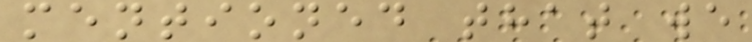mentioned that we
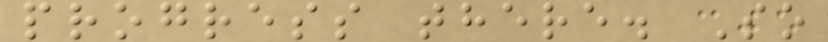progress there. So
